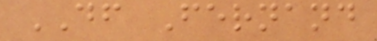DF Fernand
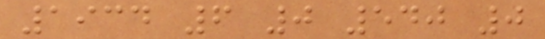1934 6 0 540 0
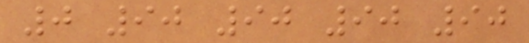0 90 90 90 90
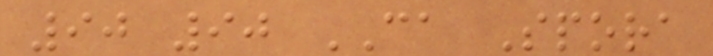90 90 CA Spora
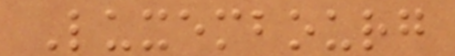Luxembourg
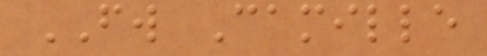FW Camille
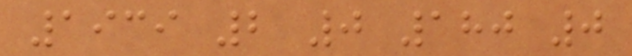1939 2 0 180 0
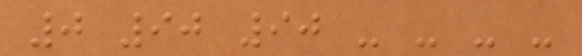0 90 90 - - - -
